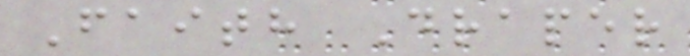Faith Draper
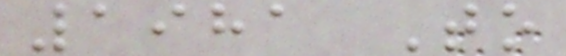1981 To
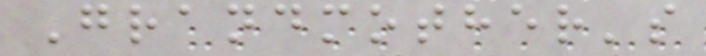Grandmother's
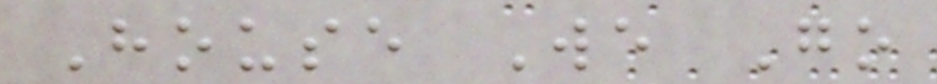House We Go
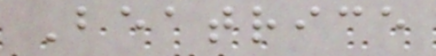Beatrice
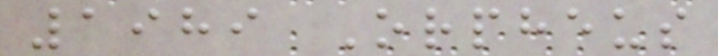1989 Orpheus
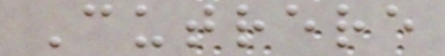Cutrere
